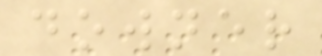downer
